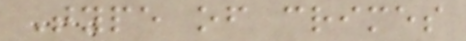Type of crimes
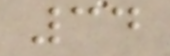34
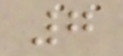7
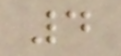4
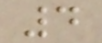4
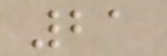21
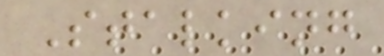Stalking
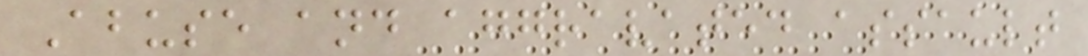Abuse and aggravated assault
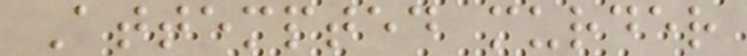Attempted murder
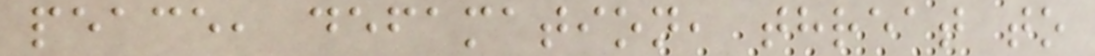peace, defamation, threat to
